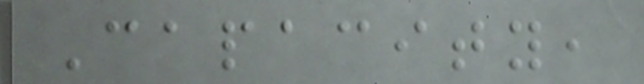Capacity,
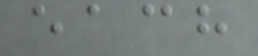each
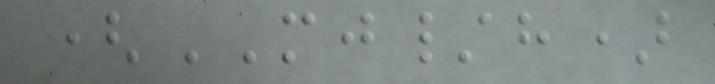(MJ/h)
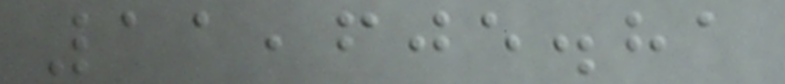11,605.81
